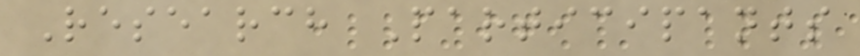Research Participants
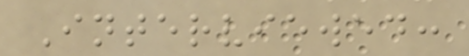Interviewed:
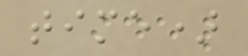time)
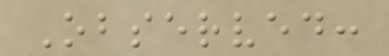Observed:
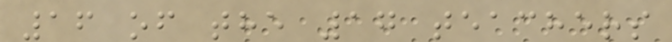16 of the 17 teachers
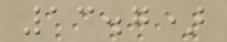13.7)
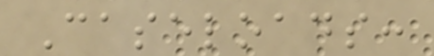Caseloads:
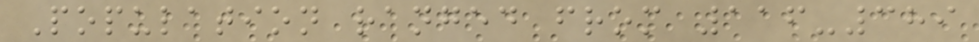Population ranged from 116-389
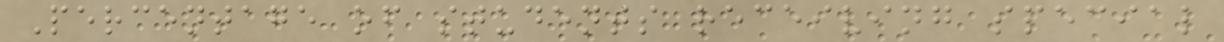Percentage of students receiving special
